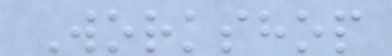Workshop
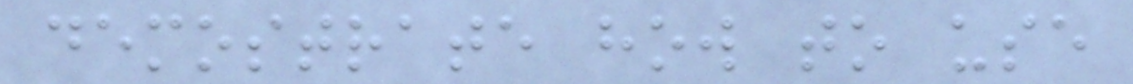demostrate how to use
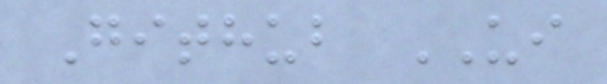Github UI
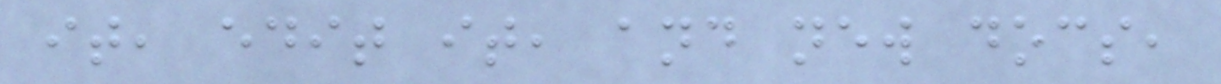it, edit it, and new docs,
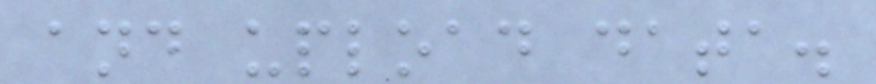and upload data.
